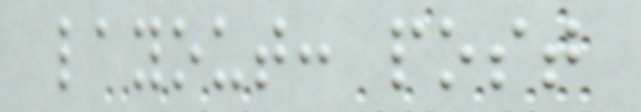layout: post
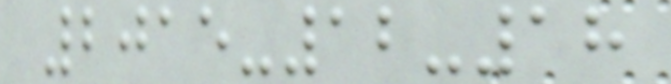2015-12-18
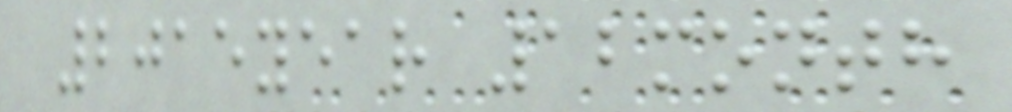2015year 12month
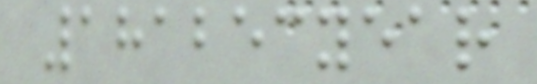181253year
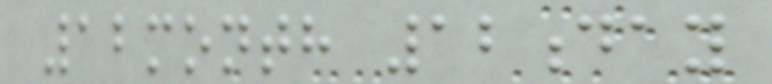12month 12day
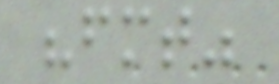"fmt"
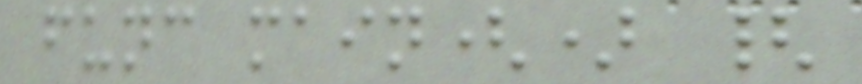func main() {
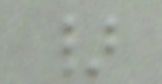}
